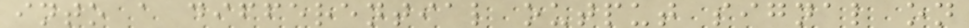into a differential output signal on
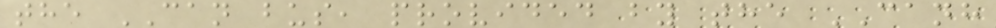the CAN bus, provided by the CANH
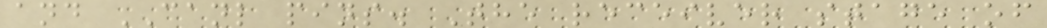and CANL pins. The receiver stage of
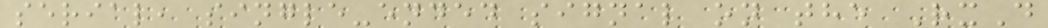serial, single-ended signal on the RxD
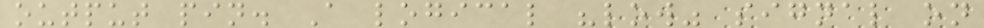output pin. A logical "low" signal on
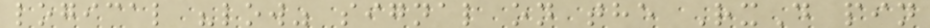logical "low" signal on the RxD pin
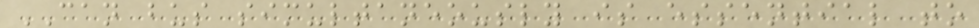CAN bus simultaneously is essential to
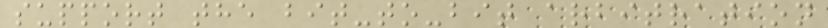support the bit-to-bit arbitration
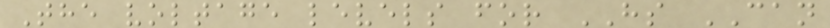The voltage levels for HS CAN
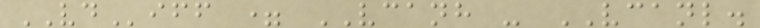VDiff = VCANH - VCANL.
